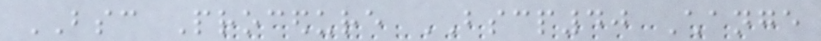BSC Procedure BSCP40 Change
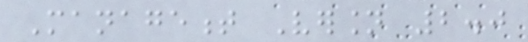Management Version 2.0
